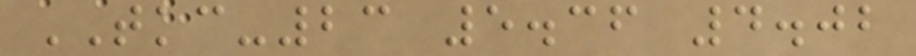TKC-23 5.36 4.02
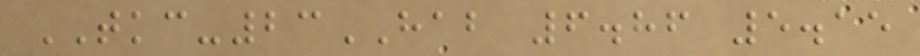TKC-23HAB 6.86 5.15
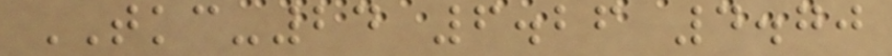TKC-24 6.26 4.70
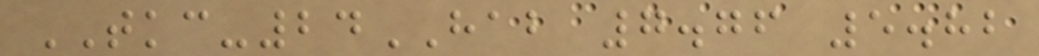TKC-24HAB 7.76 5.82
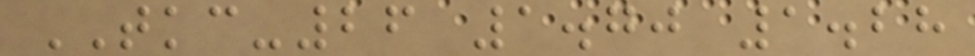TKC-26 1.70 1.28
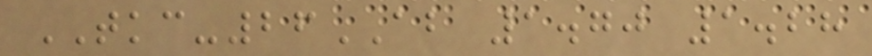TKC-26AB 1.70 1.28
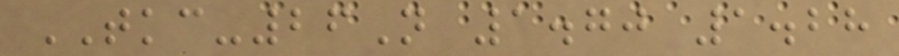TKC-26N 1.70 1.28
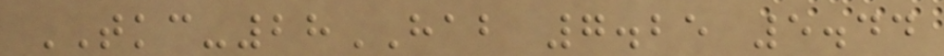TKC-28HAB 7.25 5.44
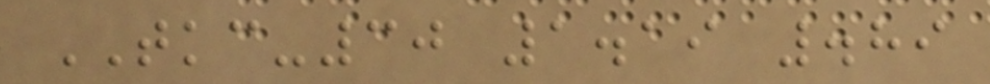TKC-30 1.19 .89
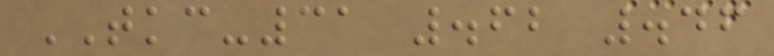TKC-31 .62 .46
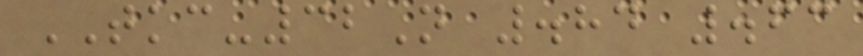TKC-32N .84 .63
